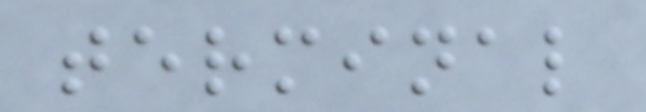terminal
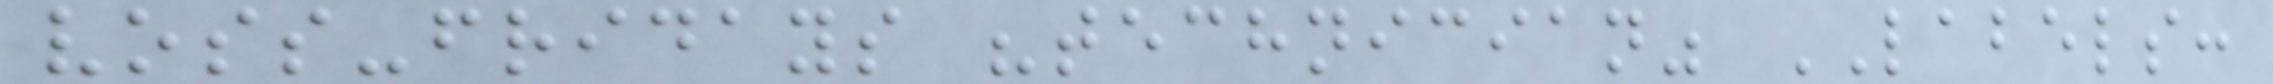voss-fridays "technician" LABELS:
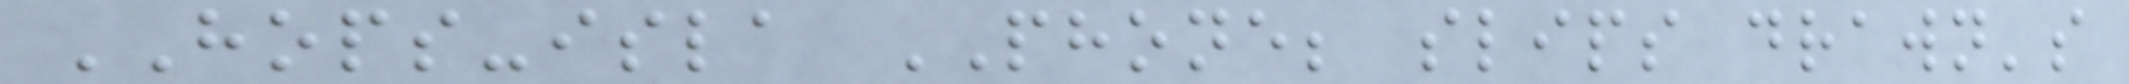HOPS-isla PHONE; slips drawn's
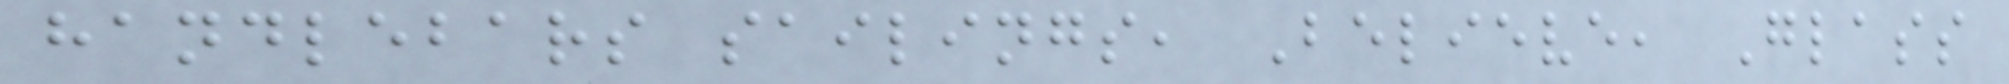handlebars sailings, Believe, Glass
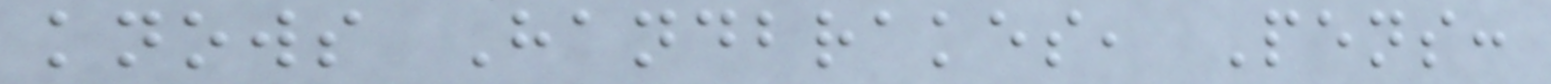knows Handbrakes, Pens:
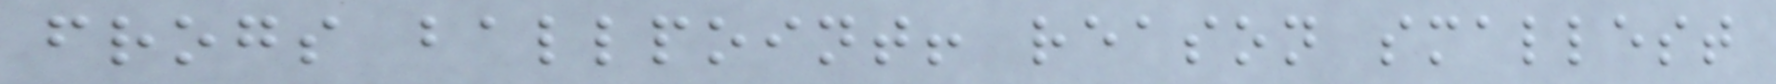frogs ballpoint! reason smallest
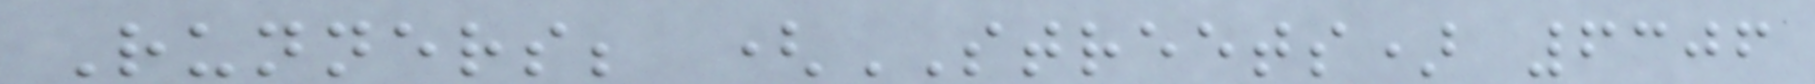Runners; (STREETS) 6306
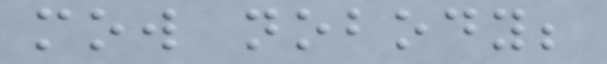mow nobody;
